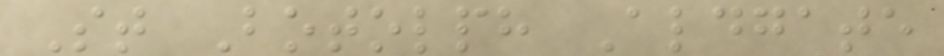St Botolph Aldgate
